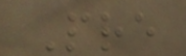Pre
